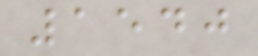1540
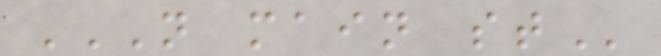N MAIN ST
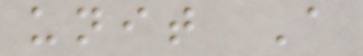unit A
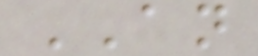AN
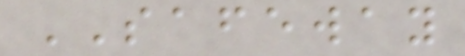SAFEWAY
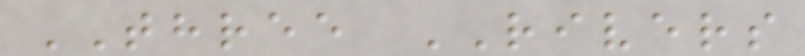THREE RIVERS
